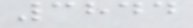3844
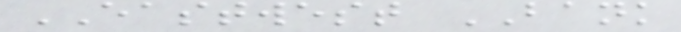EASTWEST BANK
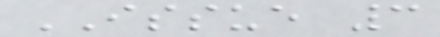ISSUE 3
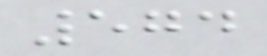574
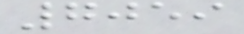7059
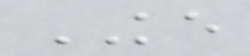KE
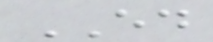ED
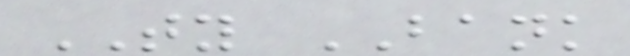TY BANK
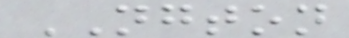NGTON
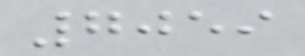7059
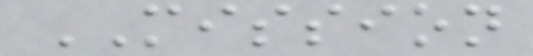MISSION
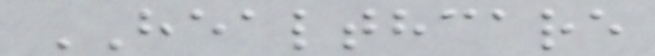HEALTHCARE
